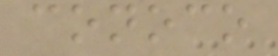conoco
